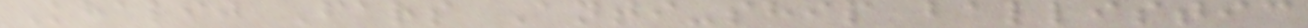Khalij Fars Anti-ship ballistic
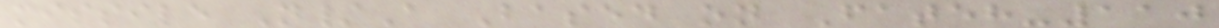missile N/A Based on Fateh-110
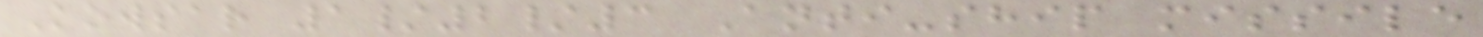Kowsar 1/2/3 Anti-ship missile
